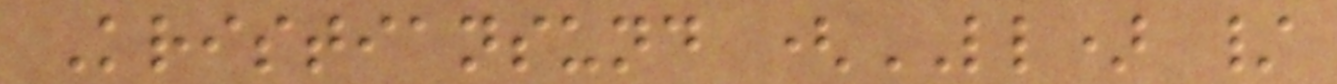Kristiansund (LL) /
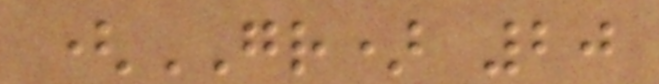(GR) 20
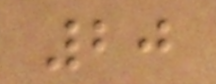20
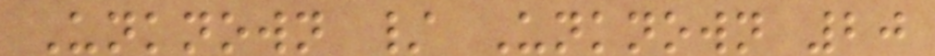Unknown / Unknown 20
